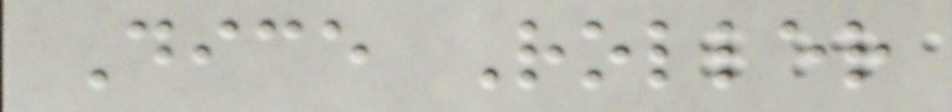Dice Roller
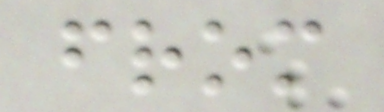from
